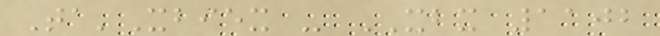Ta'Xbiex - XBX 1102
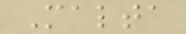Malta
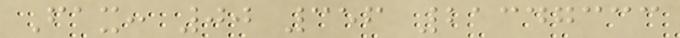Fax: 00 356 21347333
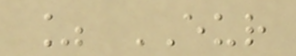% EUR
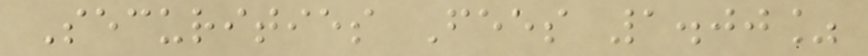Securities Fees 1.00%
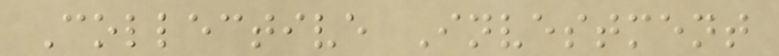Collective Investment
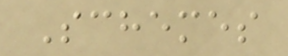Schemes
